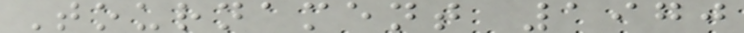Tournament 1970
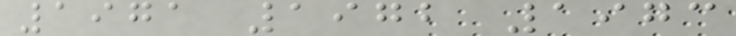1971 1972 1973
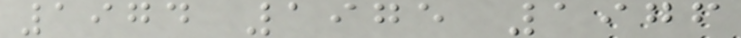1974 1975 1976
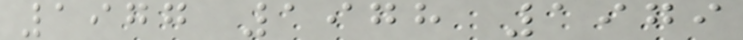1977 1978 1979
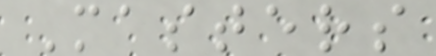Masters
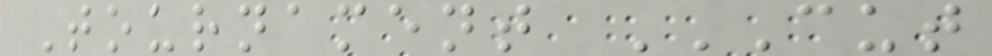Tournament CUT
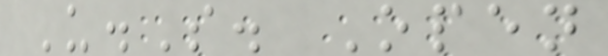U.S. Open
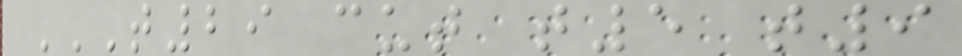T29 CUT T5 T9
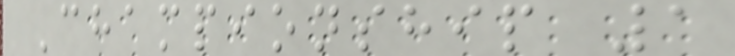Championship 1
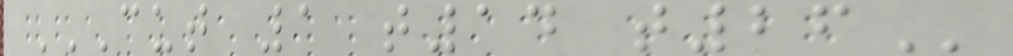CUT 1 T14 T26
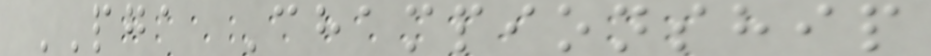PGA Championship
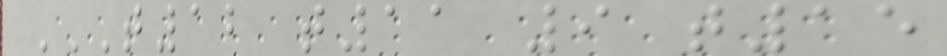T12 T11 9 T15
